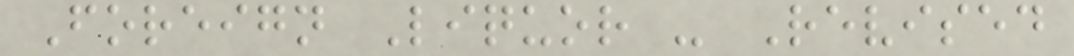Foreign Liquor - Revised
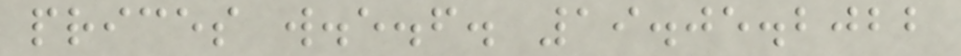prices w.e.f. 19.05.2022
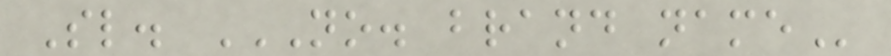Sl. NO. BRAND NAME
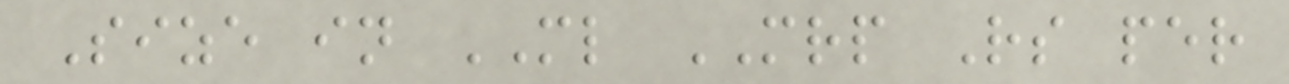Size in ML MRP Rs per
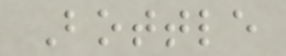Bottle
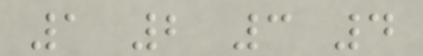1 2 3 4
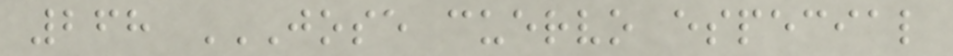268 JOSE CUERVO ESPECIAL
